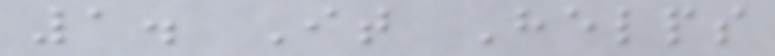1. It Helps
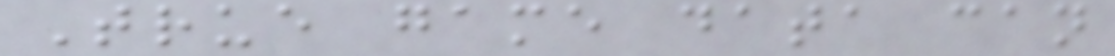True game data can
